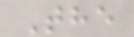The
